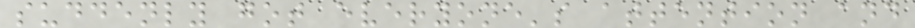suddenly got everyone's attention and
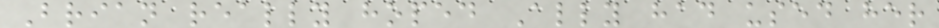Brian really hoped Ally had used her
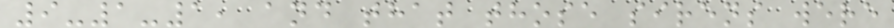9-1-1, and that those sirens were
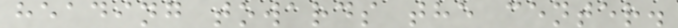heading towards the center.
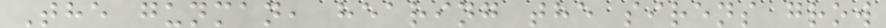The gunman, hearing the sirens grow
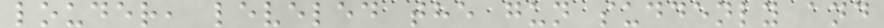louder, leveled the gun suddenly and
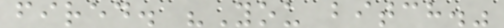fired. "You bitch."
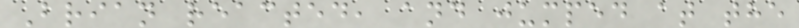Brian reacted, and jumped at the
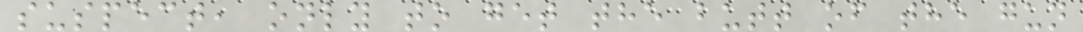suspect, only to get the butt of the gun
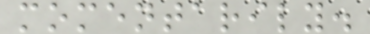momentarily.
